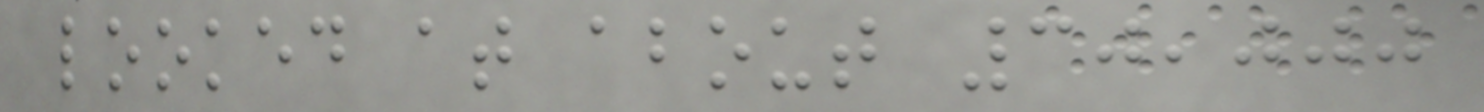looked at about 30,000
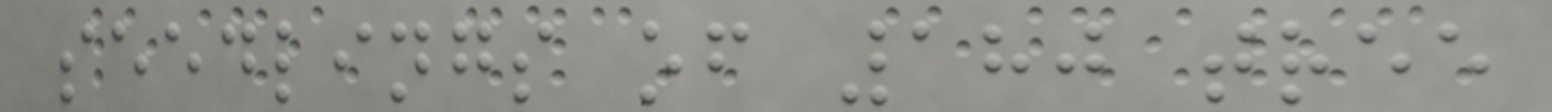seedlings of 180 tree
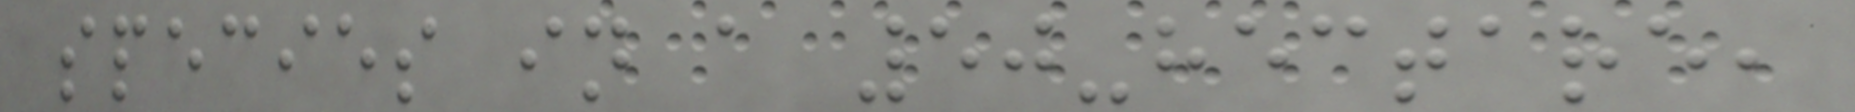species in a 50-hectare,
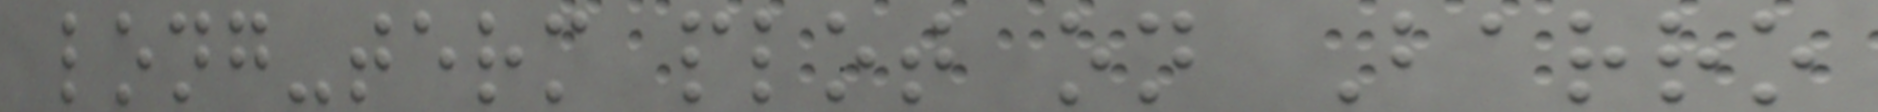long-term plot on Barro
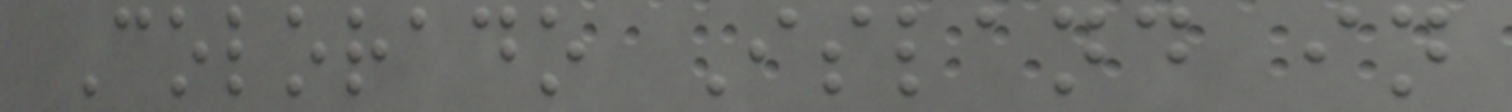Colorado Island in
